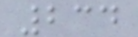234
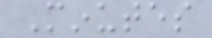Minutes
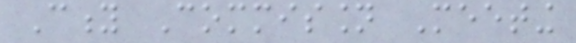City Commission Meeting
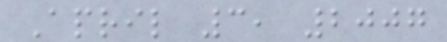April 3, 2007
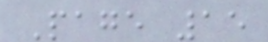Page 15
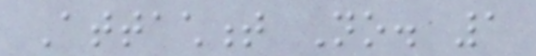Attachment No. 1
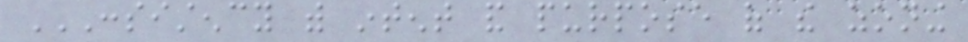CONSISTENCY WITH INTENT AND PURPOSE OF THE ZONING
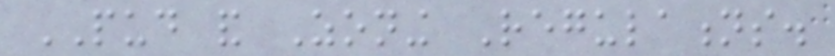PUD and Zoning Regulations.
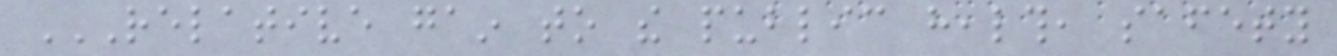RELATIVE GAIN TO THE PUBLIC HEALTH, SAFETY
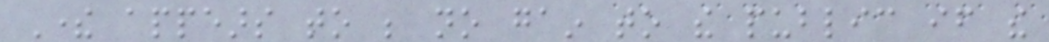There appears to be no gain to the public if the
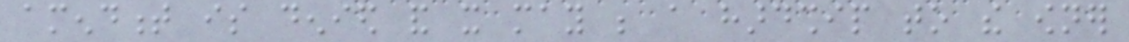amendment is denied and it may be a hardship to the owner
